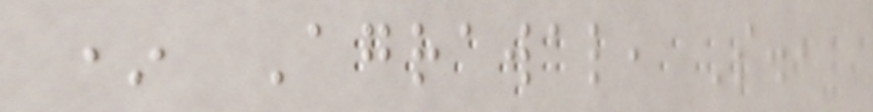* Agrawal, S.,
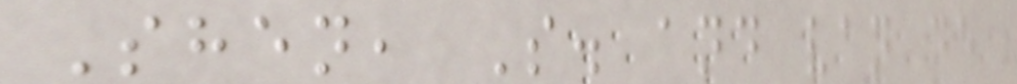Shen, S. and van de
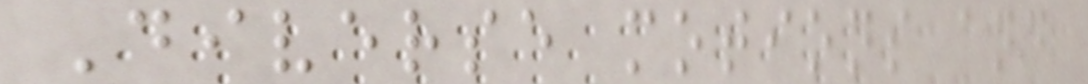Diverse motions and
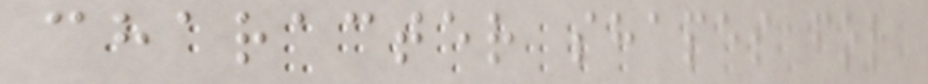character shapes for
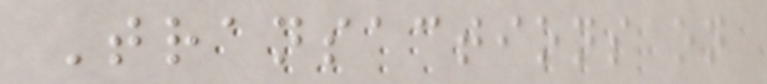Transactions on
